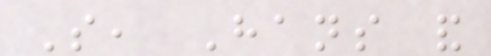So, Hans and
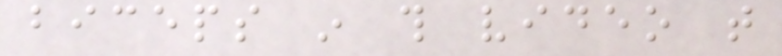biceps in this video that
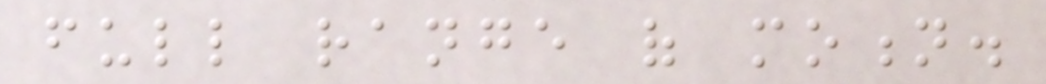full range of motion.
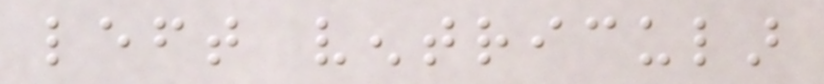left ventricular
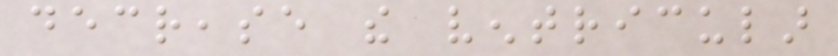decrease the ventricular
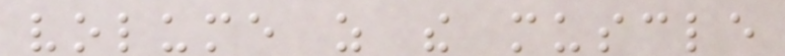volume as the muscle
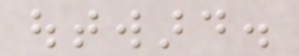outward.
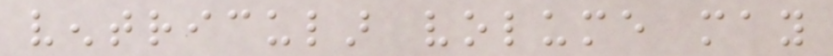ventricular volume may
